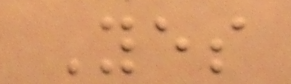Yes
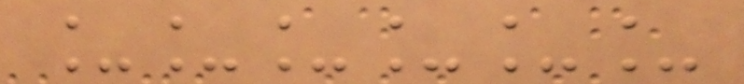______
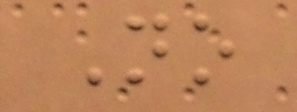No
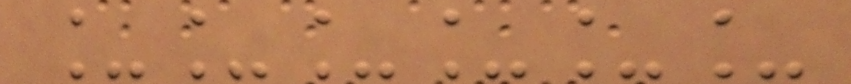______
